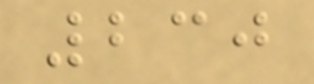230
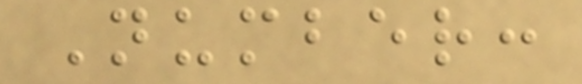Number:
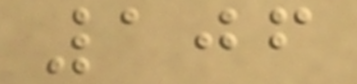106
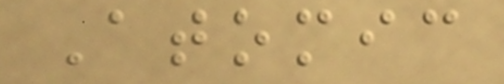Atomic
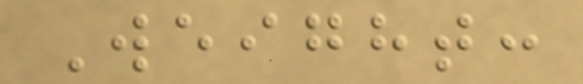Weight:
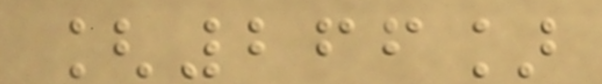[266]
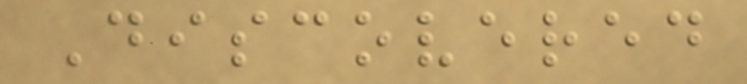Discovered
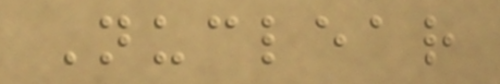Nuclear
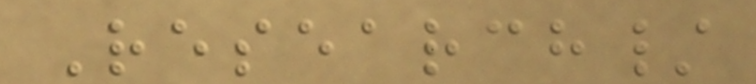Research/
